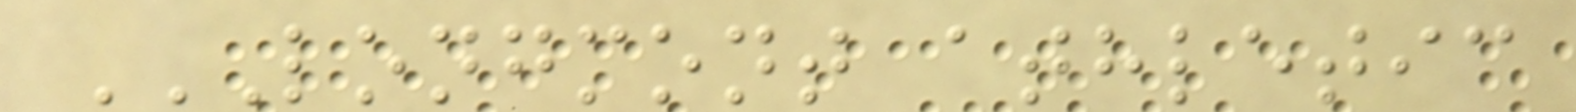LONGMONT ATHLETIC
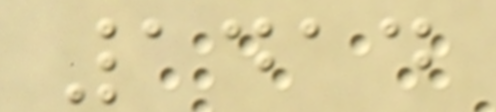1414
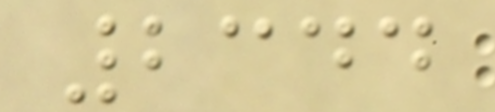2344
